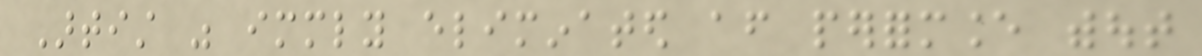Artist was immediately eliminated after performance without
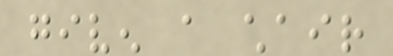given a chair
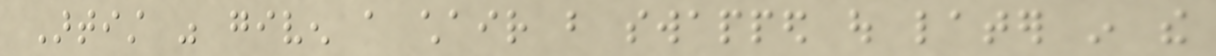Artist was given a chair but swapped out later in the
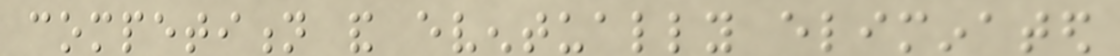competition and eventually eliminated
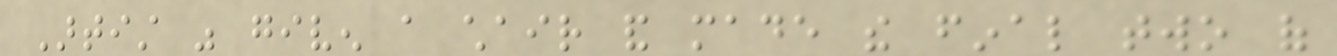Artist was given a chair and made the final two of
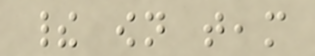their own team
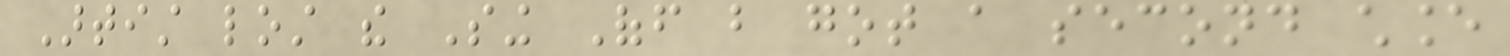Artist lost the Sing Off but got a second chance
